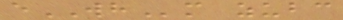eWHm zubc
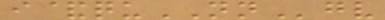i&quNNgv
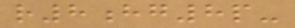r8hg8p-
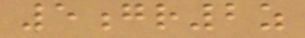5gr2z
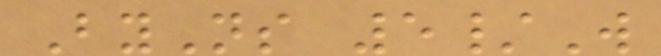ByNs 5/W
